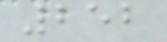252
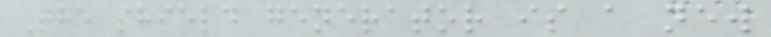The shield generator is a new
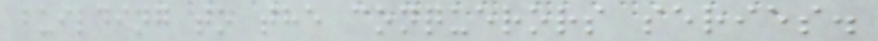building to the conquerors series.
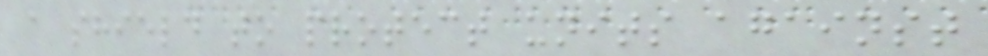a shield to protect units against
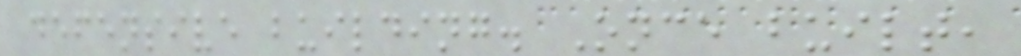defensive building. Once built,
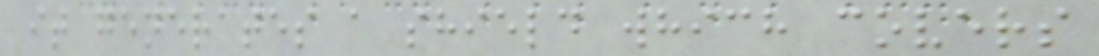it generates a shield which covers
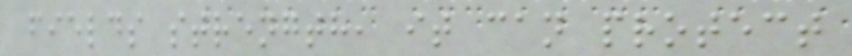fields strength, it can protect
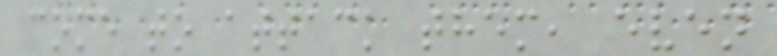come to attack them, even
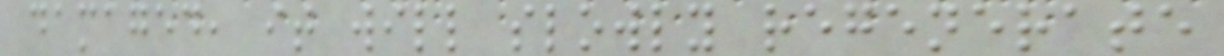damaged, it will slowly regenerate
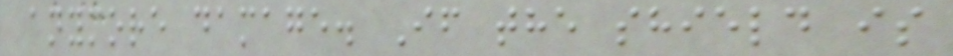anymore damage. If the shield is
